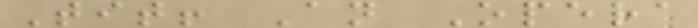Tit! An Opera
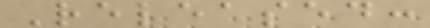Released:
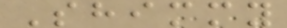Shimmy
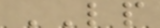LP
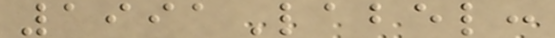1991Label:
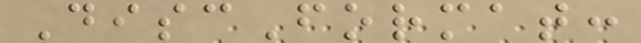DiscFormat:
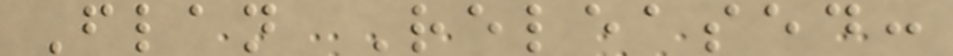Flan Released:
